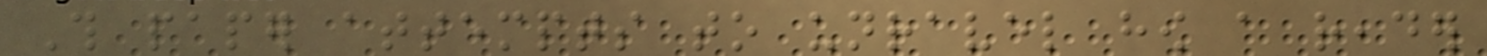This paper attempts to unravel how a reader
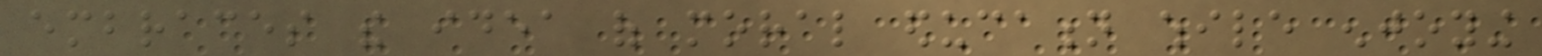embraces the idea of moral education while enjoying
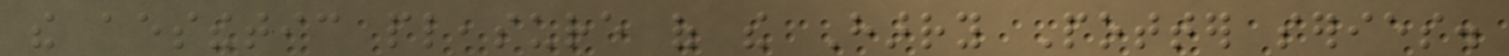the aesthetic pleasure of the Harry Potter series.
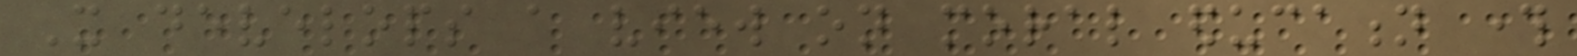It develops a view on moral education through
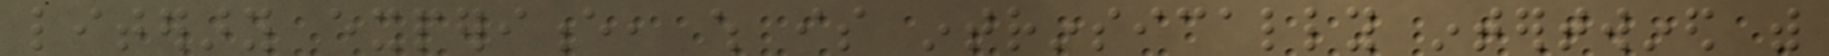literary experience, which is intrinsically intertwined with
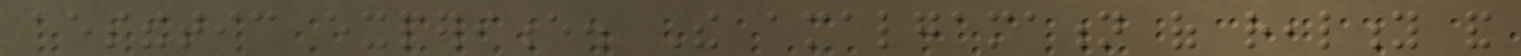aesthetic experience. The amalgamation of reality and
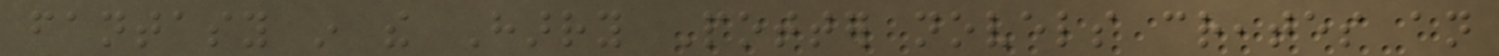fantasy in the Harry Potter novels creates an
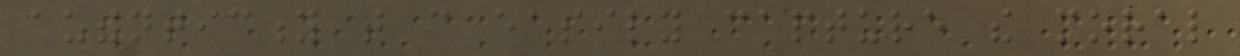authenticity that can easily capture the moral
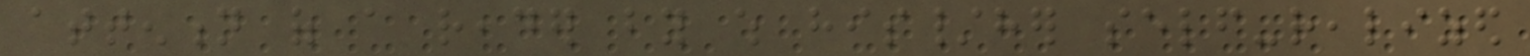attention of a reader by which his/her self-realized
